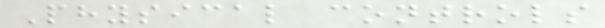Physical controls
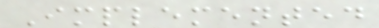Implemented
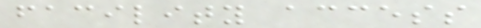facility access
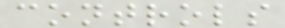controls
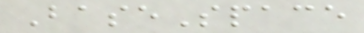BaseSpace
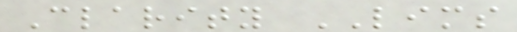Clarity LIMS
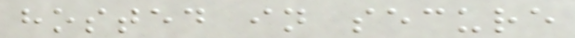hosted in secure
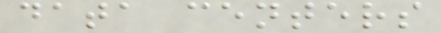data centers
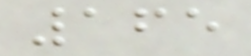165
